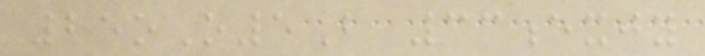25oO5B 33exjy
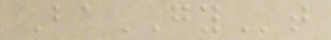BaGYt
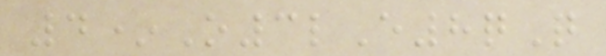4*O3lE8qQ
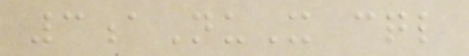3aNuX cql
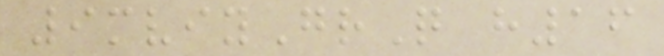9mviyGrQ h16
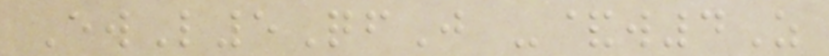EwL5QfJ -&w4Z
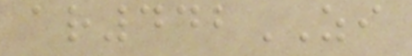ar442ZI
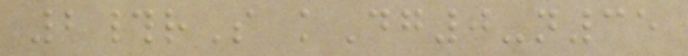2#rS kDg0-n35
